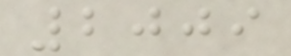2009
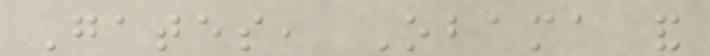Gates, Obama and
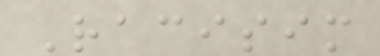Racisim
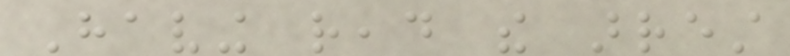Having read the arrest
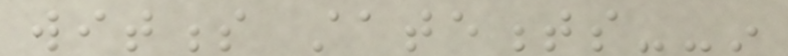witness statements--in
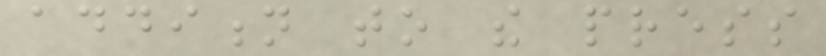addition to the press
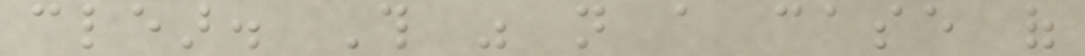clear. This was not a case of
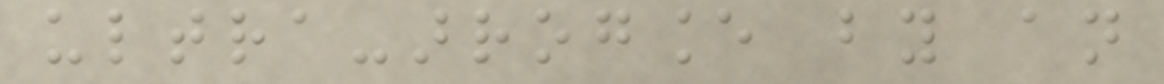ultra-arrogance by an
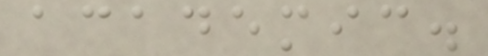academic.
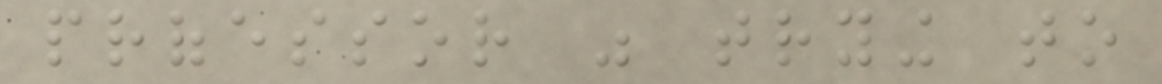professor was trying to
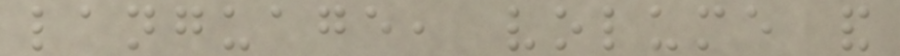language, volume and
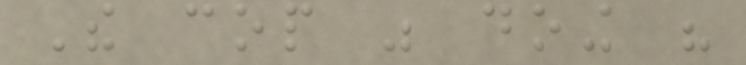The cop was doing his
